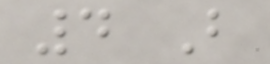4 B
